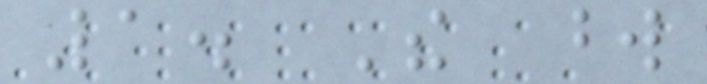1. The word
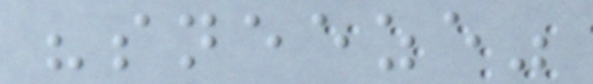"sneeze"
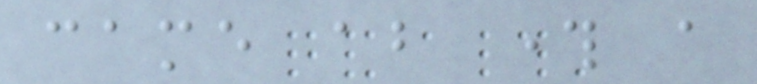came about through a
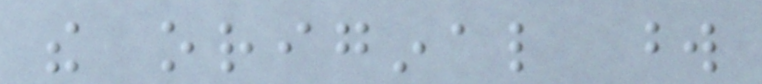the original word
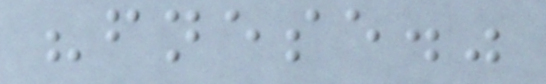"fnese."
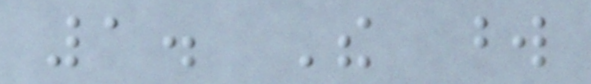1. The word
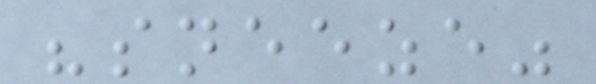"sneeze"
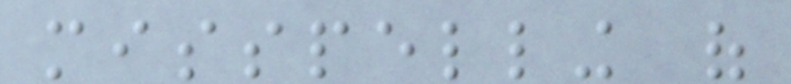misspelling of
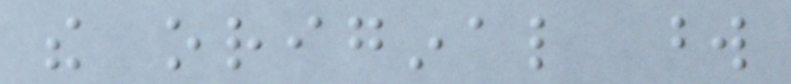the original word
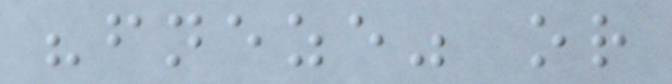"fneze" or
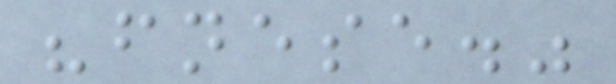"fnese."
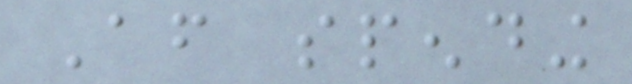After spending
